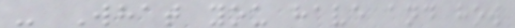- What you have and how
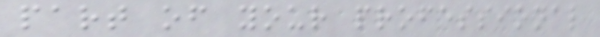part of your professional
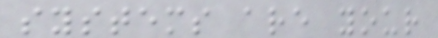systems are your
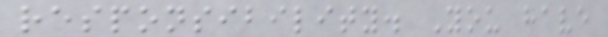responsibility. You have
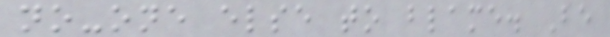no-one else to blame. Be
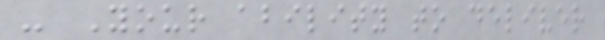- Your ability to deliver
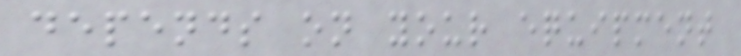depends on your equipment
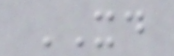XD
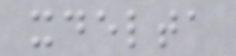xdelta
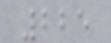225
